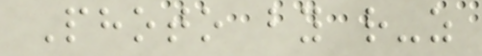Photo by r-z
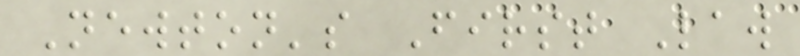Newton's First Law
